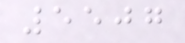5507
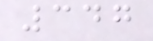347
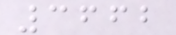3662
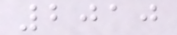2010
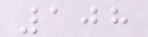108
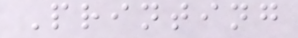Printing
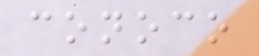conoco
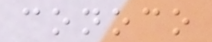conoco
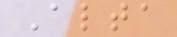Alta
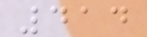414
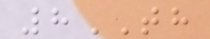8TH
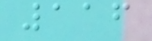116
